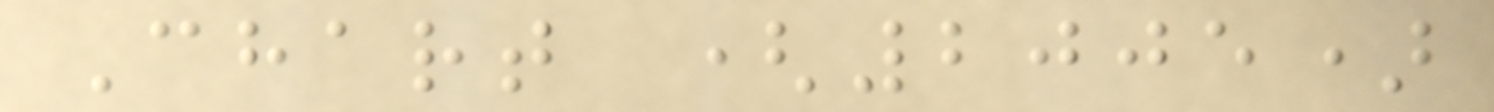Chart (2005)
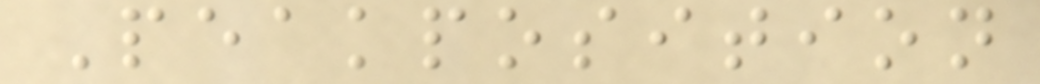Peakposition
